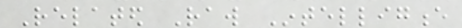Related Raw Intelligence
